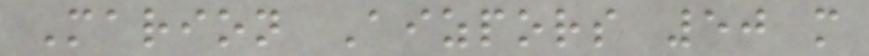Marion Aizpors 50 m
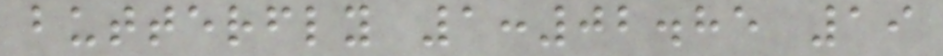butterfly 1:02.85 19
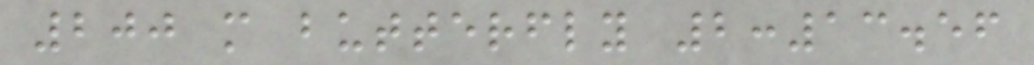200 m butterfly 2:13.56
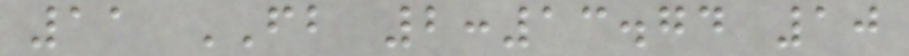11 FB 2:13.74 10
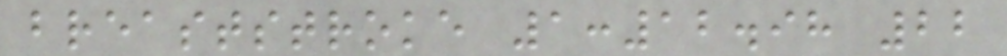breaststroke 1:12.98 22
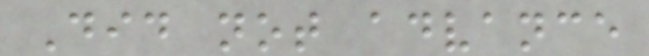Did not advance
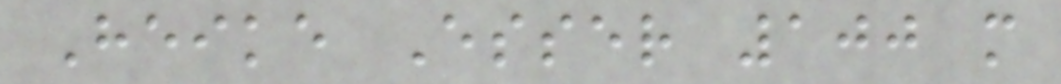Heike Esser 100 m
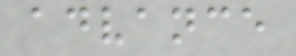advance
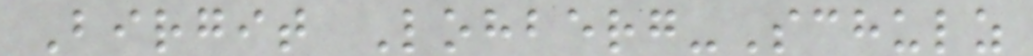Birgit Lohberg-Schulz
